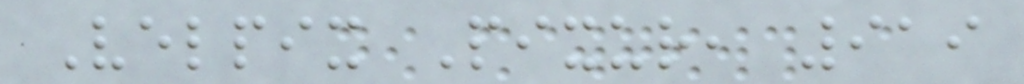Velpix Pixur, 919
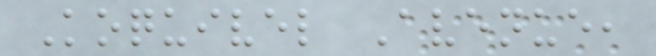Koquivel Avenue,
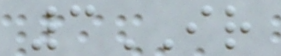3IR
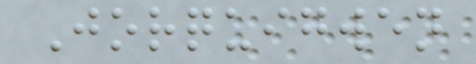Jorquigwen
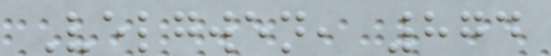Velgwen, 874
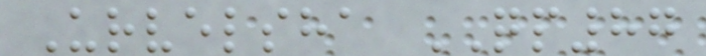Urvelsha QP87
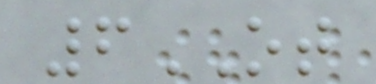6OT
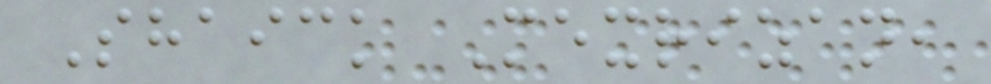Shaick Mexrizan,
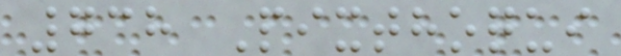738 Pixthoqui
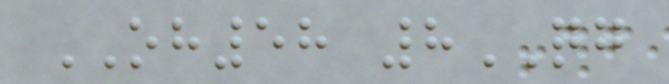OH58 8QG
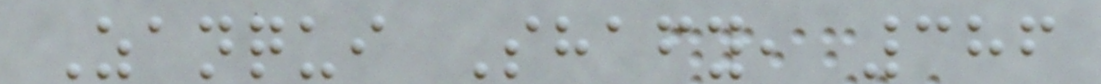Zanqui Shafy, 386
